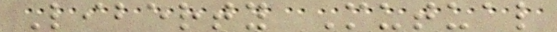Liberty Mutual
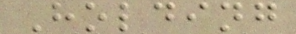Holding
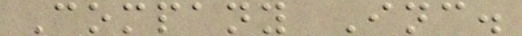Company Inc.
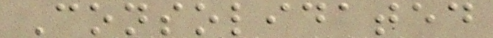Consolidated
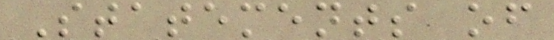Statements of
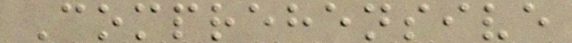Comprehensive
